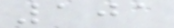101
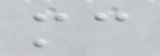mc
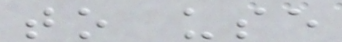to use
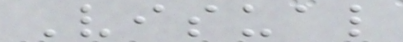Visual
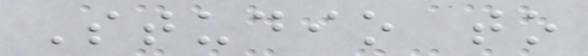Studio to
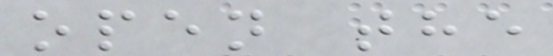open the
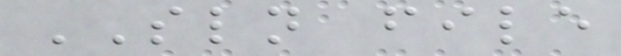SLN file
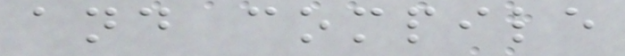and compile
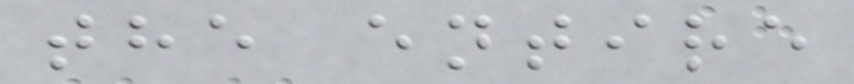the entire
